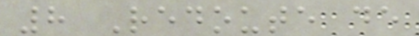8 Redoute de
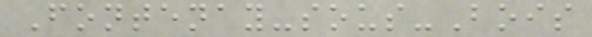Fontenay-sous-Bois
